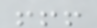!!!
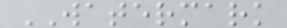WATERMARK
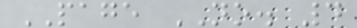PAGE NO. 4
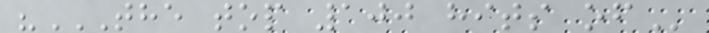"THE TOP 100 HITS OF
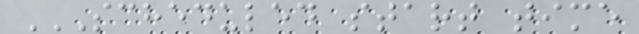SCHEDULED START TIME
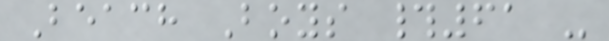Beach Boys #61 -
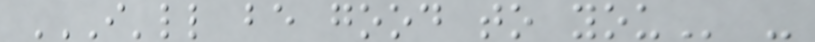I'LL BE GOOD TO YOU -
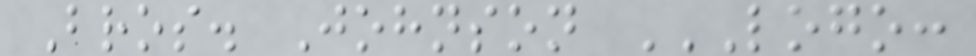Bros. Johnson LOGO:
